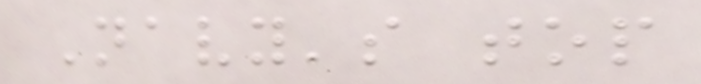Navy's top
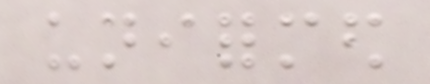uniformed
